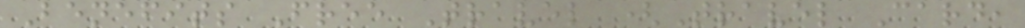Benefits Free Travel (Travel Card,
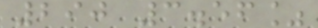290 3.56%
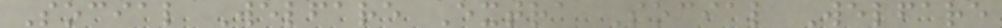Social Welfare Extra Social Welfare
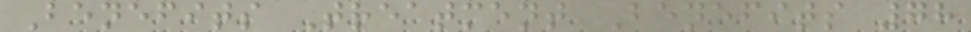Benefits Treatment Benefits 78
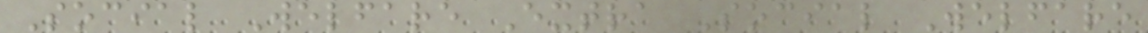Social Welfare Extra Social Welfare
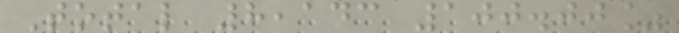Total 8,143 100.00%
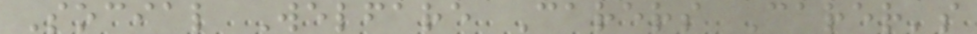Social Welfare Carers Carer's
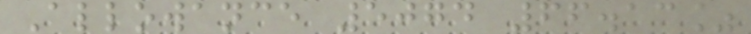Allowance 5074 66.13%
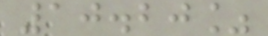10.20%
